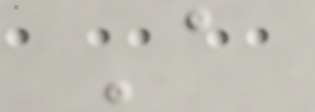A
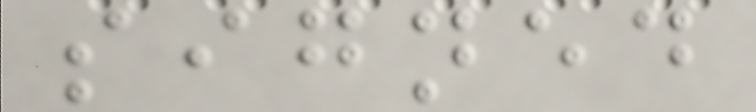signed
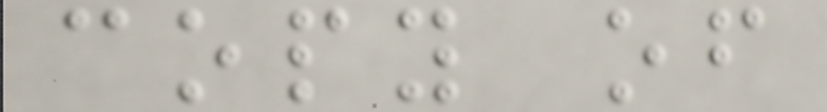copy of
